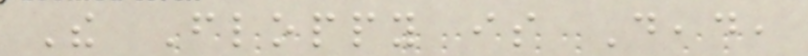The Floppy is Dead,
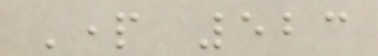Part 523
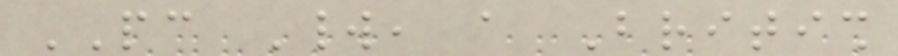PC World, a British
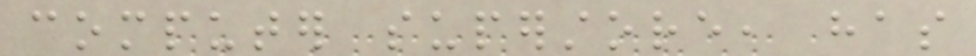computer superstore, has
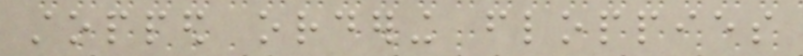stopped ordering floppies
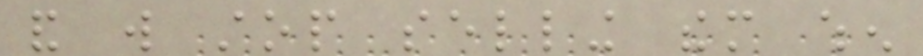and will stop selling them when
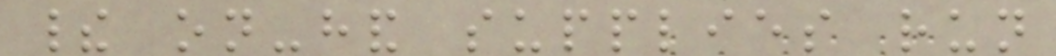their on-hand supplies run
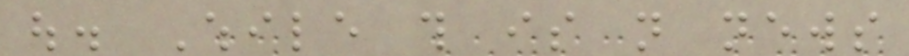out. While this is not news
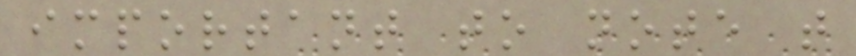important to note that
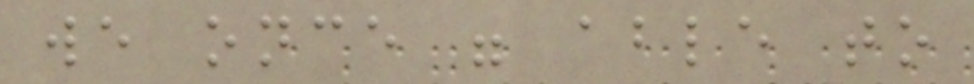we once were able to
